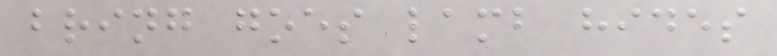bring goes lamb hides
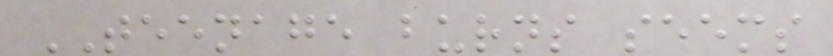TEENAGE burns seems
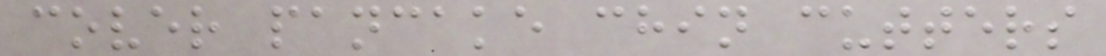cover pancake chin cutters
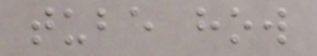tube how
